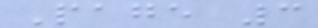Page 3
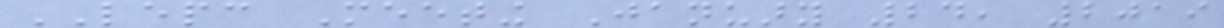LEPC Meeting January 24, 2019
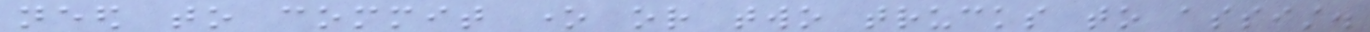need to commit one or two trucks to assist.
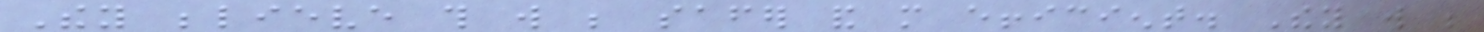They believe this will be safer and more efficient. They will be
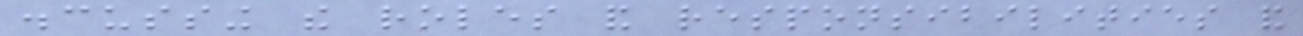discussing the roles and responsibilities and
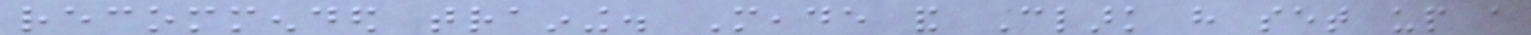recommended training. Meade and Clark have set up a
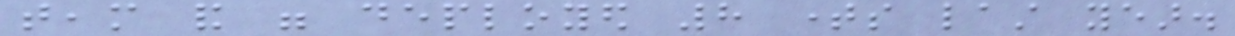team and were deployed 8 times last year.
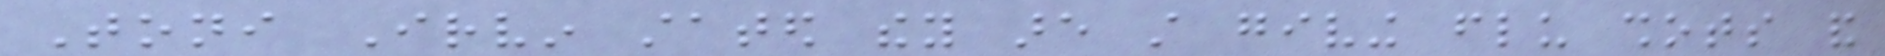Toni Irvin stated they are still giving flu shots and
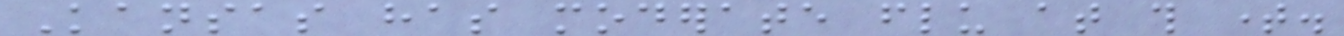Kansas has moderate flu at this time.
